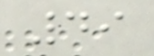49
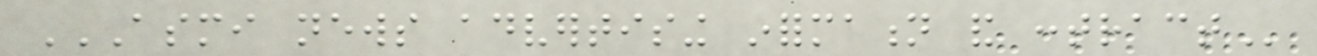ASMI NEWS ADVERTISING INFORMATION AND CONTRACT
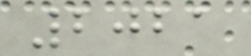2021
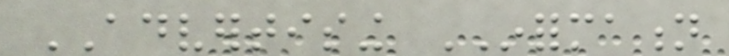ADVERTISING INFORMATION
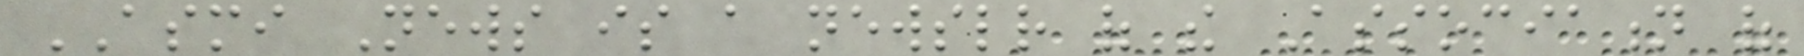ASMI News is a newsletter of the Association of
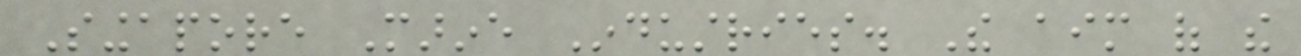Singapore Marine Industries. The aim of the
